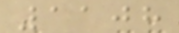1108
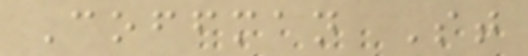Coffman St
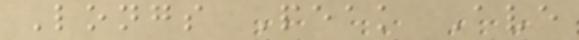Longs Peak Ave
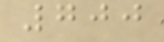700
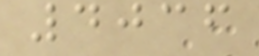4036
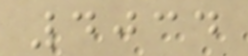4034
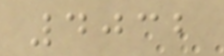4032
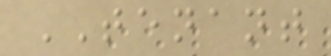TENANT
